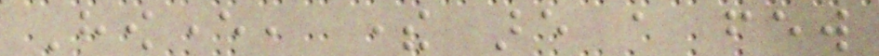However, there are a few
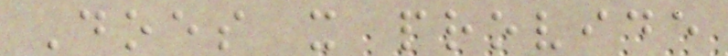Does it provide
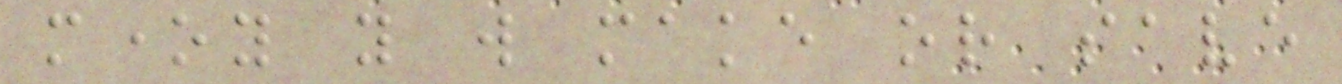money you will make or save
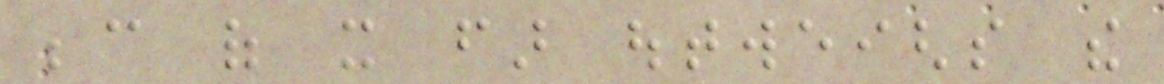because of it far outweighs the
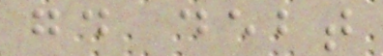good debt
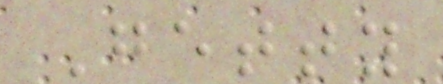Getty
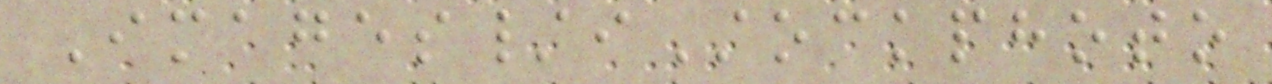Images/iStockphoto
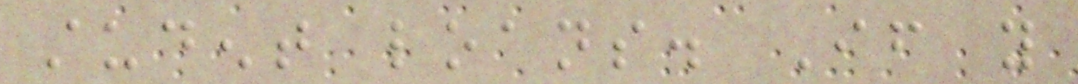student loans. If you
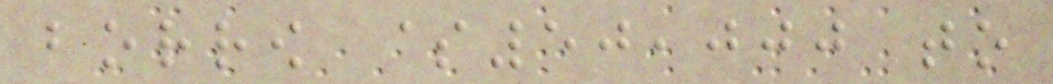borrow $50,000 to
